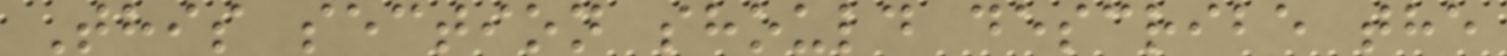This section should describe the
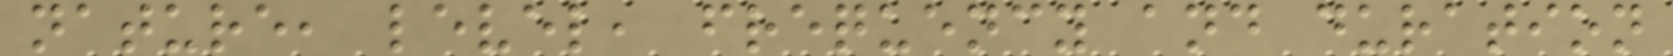nature, level, frequency and duration
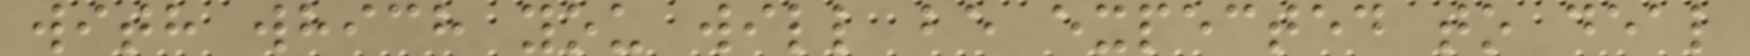with which you will be expected to deal
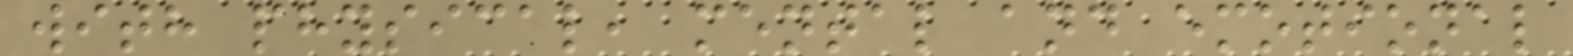with physical, mental and emotional
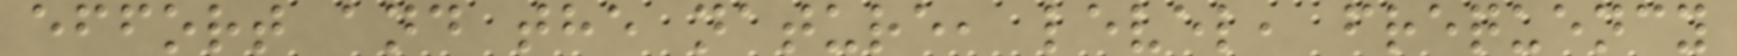effort and the nature, level, frequency
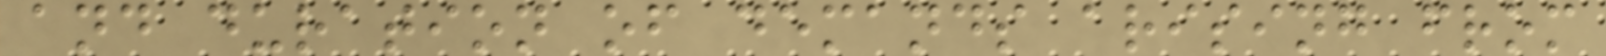and duration of demands arising from
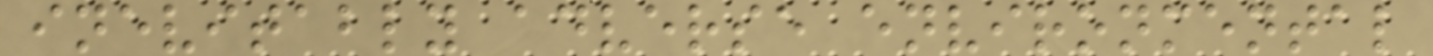inevitably adverse environmental
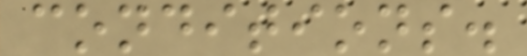conditions.
